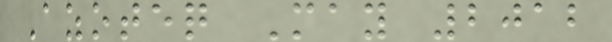Azoteq May 2012
